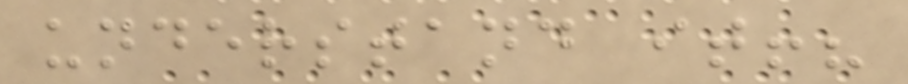understand it!?
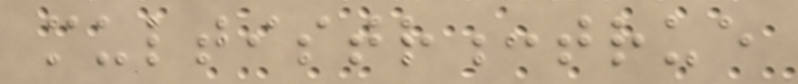multistr:true
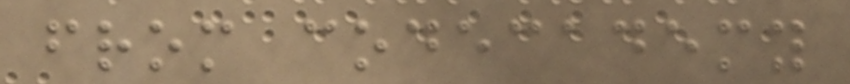from codecademy
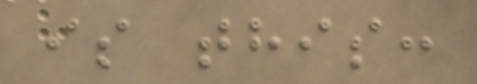is this:
